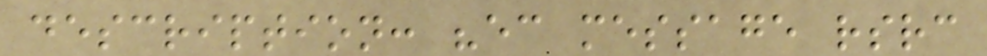description: "ec message rsrc
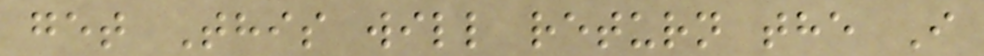get This will return the I
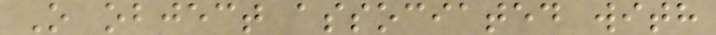O object associated with
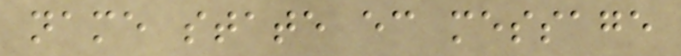name state ec message
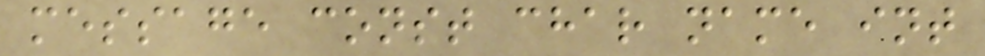message const char name int
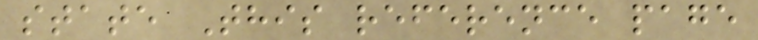state This reference page
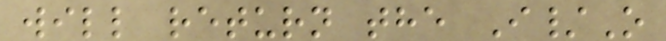will return the I/O
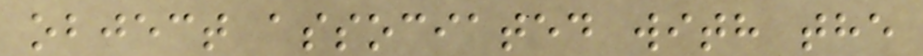object associated with the
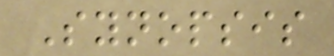Synopsis
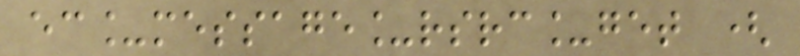ec_message_rsrc_get (
